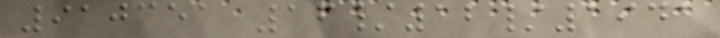910351 16/12/1941
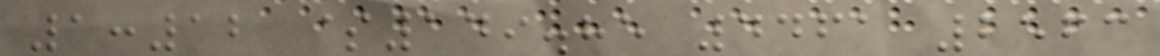1:12 $149.85 4461 2563
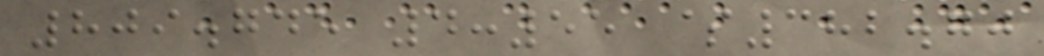809.745 4:55 $382.70
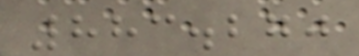883.270
